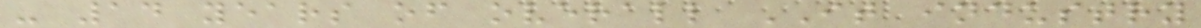- 14 years of overall IT industry
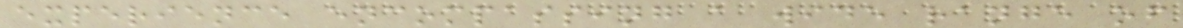experience encompassing a wide range of
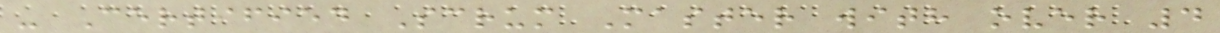- Certified Scrum Master with over 4
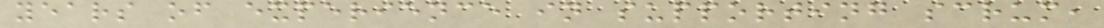years of experience in supporting scrum,
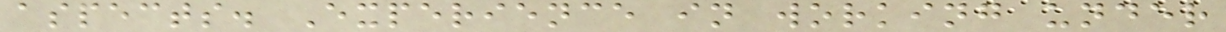aspects. Experience in working under
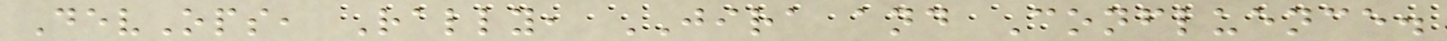DevOps, Rally, JIRA and Confluence.
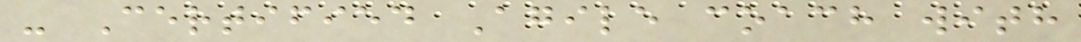- Certified Agile coach with
